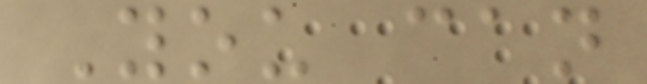You can
